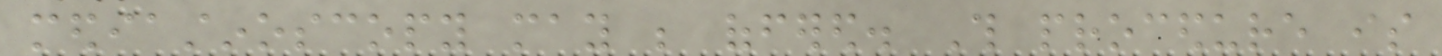mediastinoscopy may be offered. This procedure is
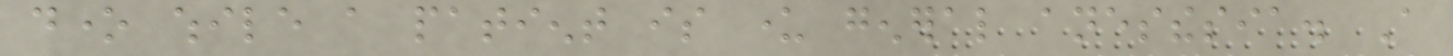done while a patient is under general anesthesia. A
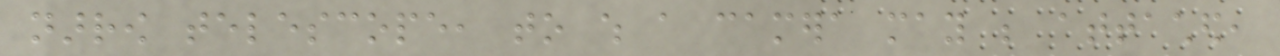narrow telescope, to which a camera may be attached,
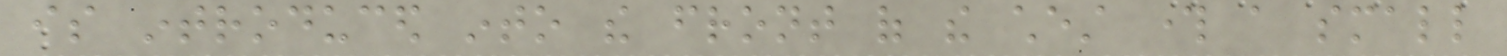is introduced into the front of the chest through a small
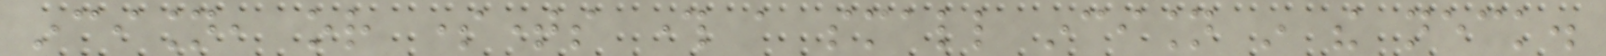incision, or sometimes through a small incision in the neck.
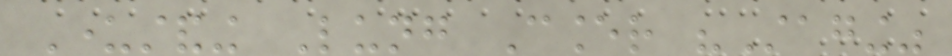Understanding Lung Cancer "Staging"
